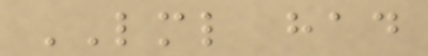LML had
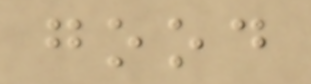good
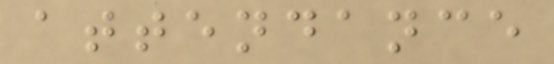attendance
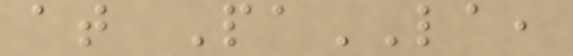at PaLA,
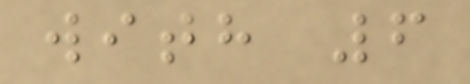with 6
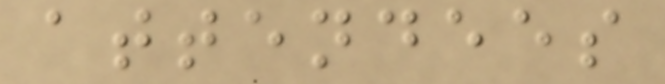attendees
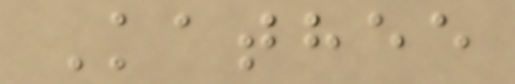Kathee
